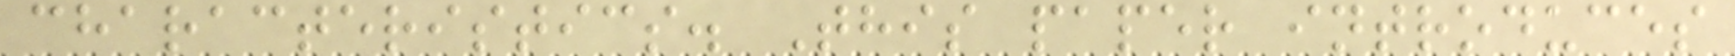characteristics. This paper introduces
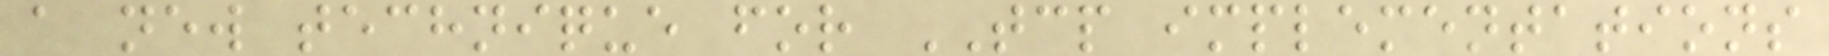a new technique for TCP implementations
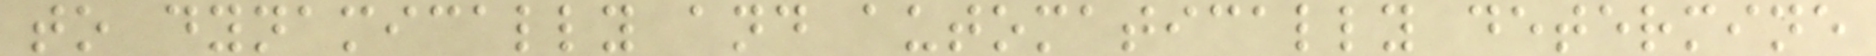to dynamically and automatically determine
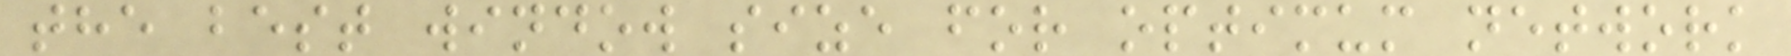the best window size for optimum network
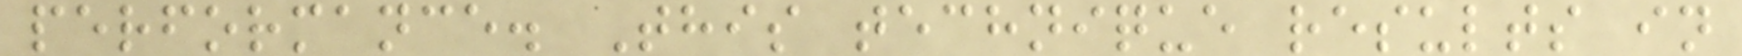performance. This technique results in
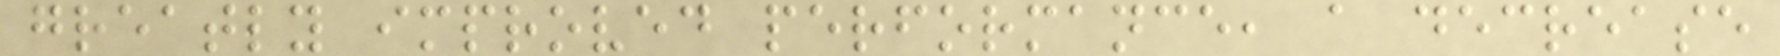greatly improved performance, a decrease
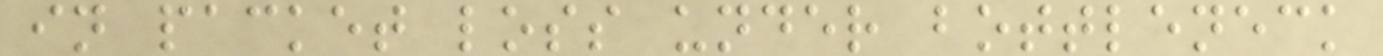in packet loss under bottleneck
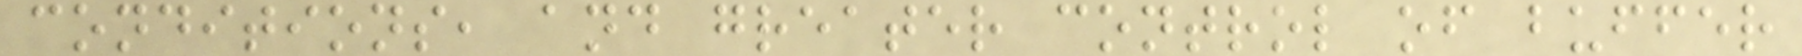conditions, and greater control of buffer
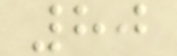80
